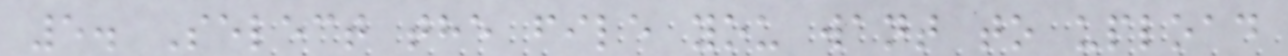5. Select the file you want to upload
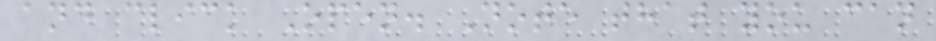and click Open. Note that you can
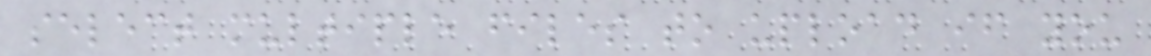select multiple files to upload if you
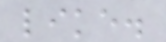like.
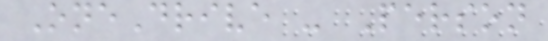OneDrive - Person
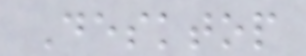Desktop
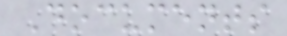Documents
